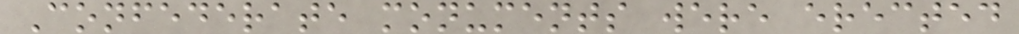Confederate monuments were erected
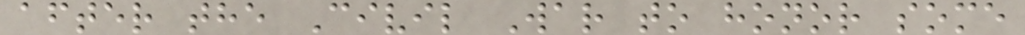after the Civil War to honor some
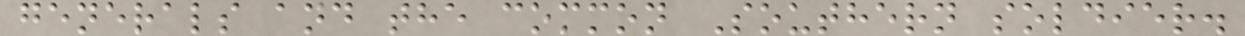generals and the common Southern soldier.
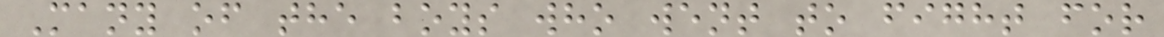Many of the boys who went to fight for
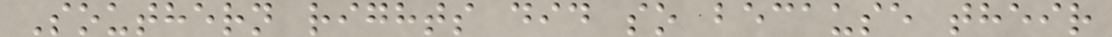Southern rights did so because their
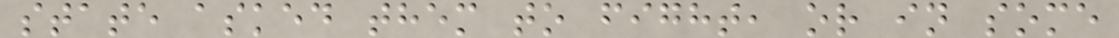state asked them to fight, or in some
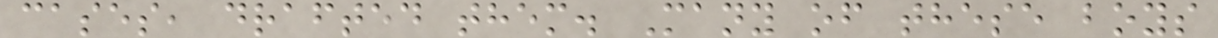cases, drafted them. Many of these boys
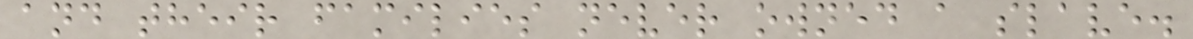and their families never owned a slave.
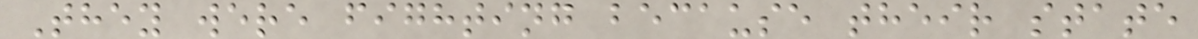They were fighting because their state
